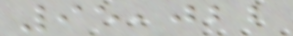95,022
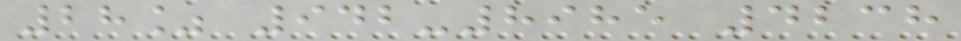28% 942-8985 4238
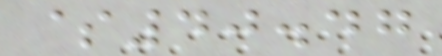$40.47
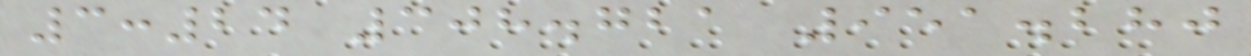3:24 308.721 951.280
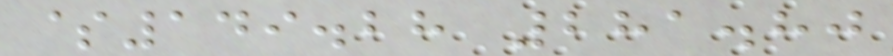$149.28 281.80
